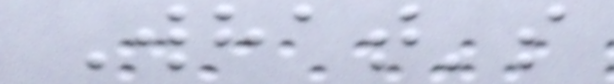What's
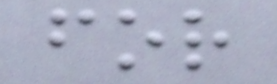for
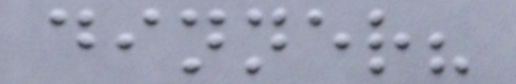dinner?
